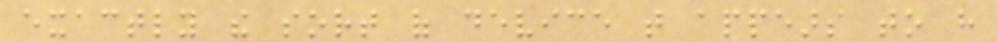exactly the sort of device that appears to have
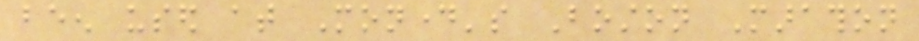been used at Monday's Boston Marathon
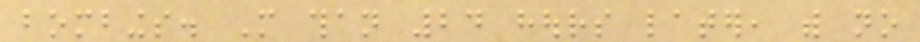bombings. More than 24 hours later, with no
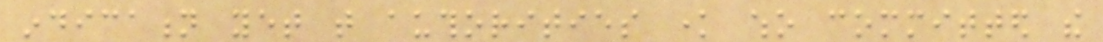indication yet that authorities know who committed the
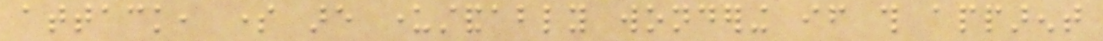attack, some are understandably wondering if this apparent
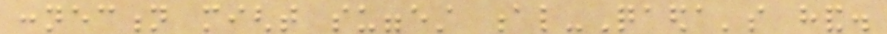connection might suggest al-Qaeda's hand.
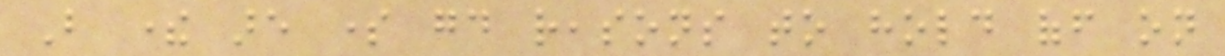But there are some good reasons to hold off on
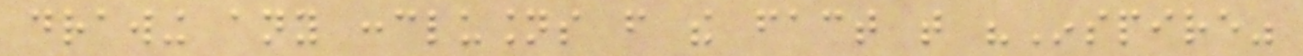drawing any conclusions from the fact that "Inspire"
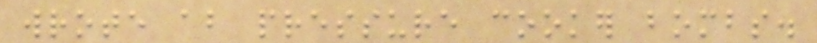wrote about pressure cooker bombs.
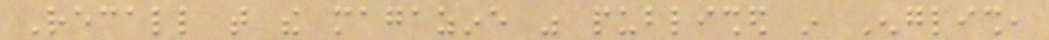Recall that the magazine was published in English,
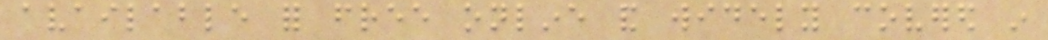available for free online and widely covered in
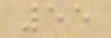55
